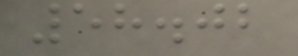58.02
